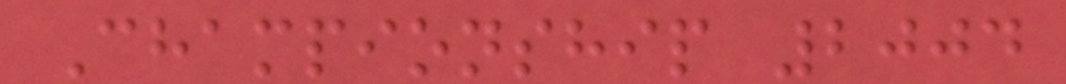Championship 2004
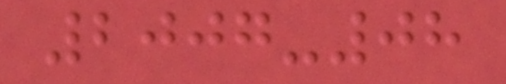2007-08
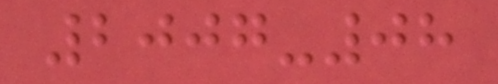2007-08
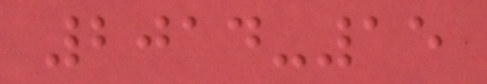2014-15
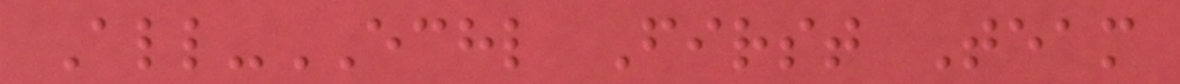All-ECHL First Team
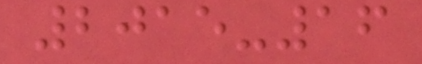2015-16
